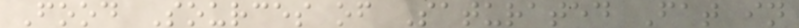Food Sources of Saturated Fat in
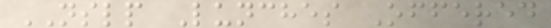NSLP Lunches Offered
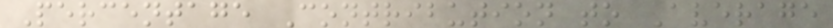Percentage Contribution to Average
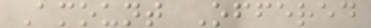Amount Offered
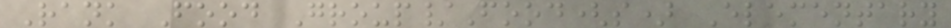Rank Food Group/Food(s) Elementary
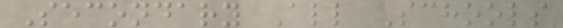Secondary All Schools
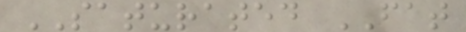SATURATED FAT
